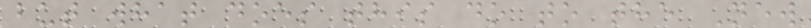but what does this do to the New
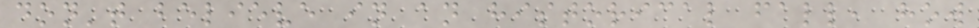don't believe in an historical fall, how
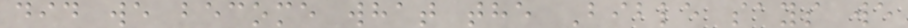did we become what the Bible says we
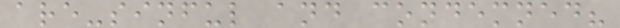are-sinful and condemned?
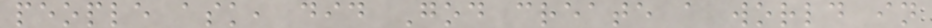people ask, did God create a world in
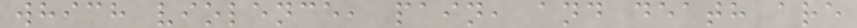which violence, pain, and death are
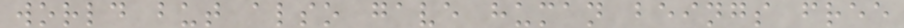world but also gave human beings free
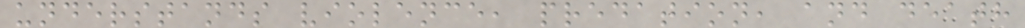understands violence, predation, and death
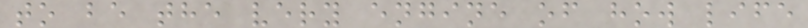to be the very engine of how life
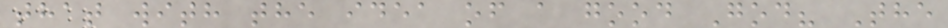that with the idea of a good God? The
